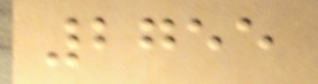2755
